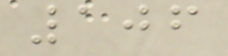106
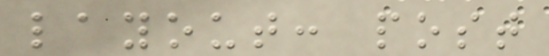layout: post
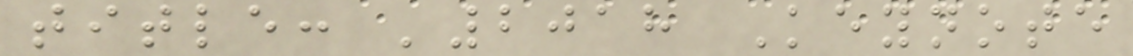title: '2018 Keynote
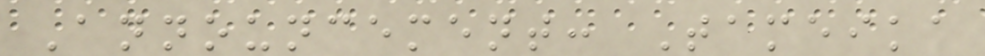Announcement: Tameika
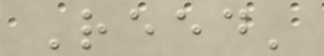Reed'
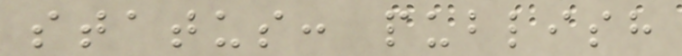status: publish
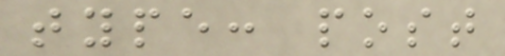type: post
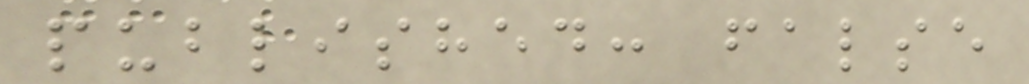published: false
